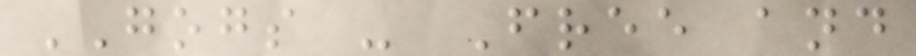GOGS - Free and
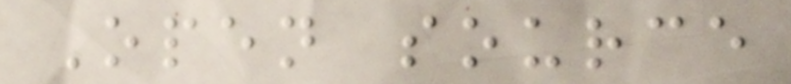Open source
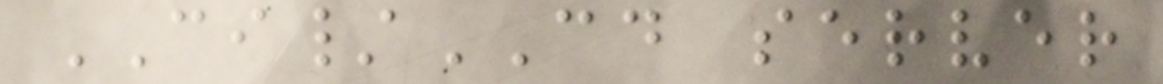CI/CD server
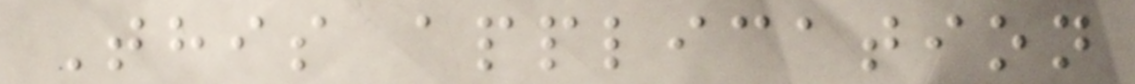This application
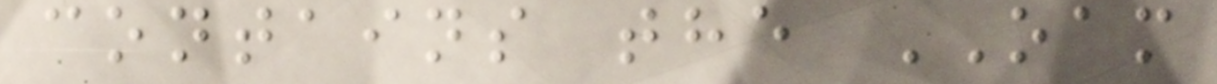contains the OAM
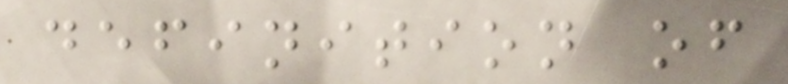definition of
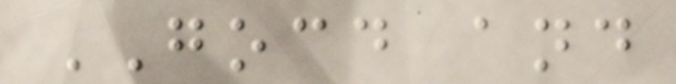GOCD and
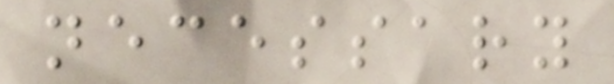necessary
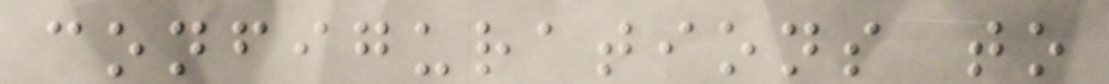configurations to
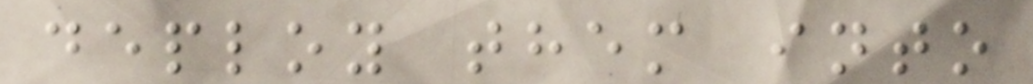deploy them into
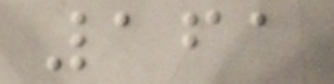161
